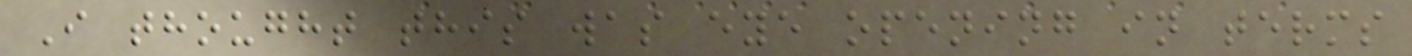I thought this was eye opening in terms
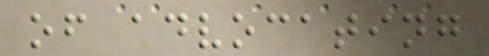of advocating
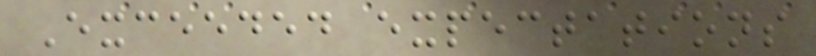Exceeded expectations
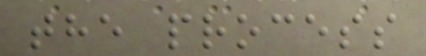the process
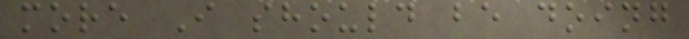more I should be doing
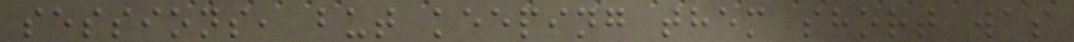sessions, but keeping them short was
